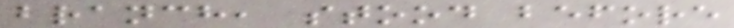branch, stood before
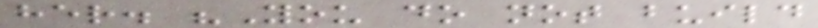her. "You do not build
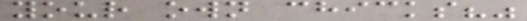your own chicks?"
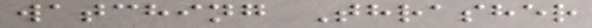watching Thrasher
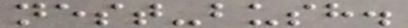nest-bush.
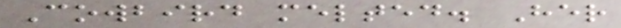Cowbird melted. Her
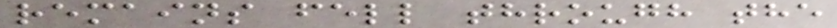remains fell through the
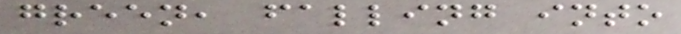green, falling into
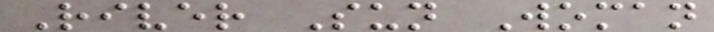River Sun Woman
